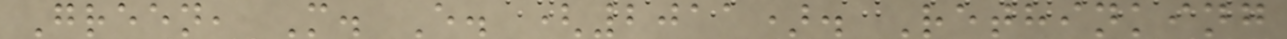Green, M. E. (2011). Rethinking
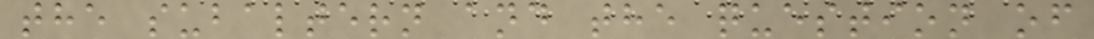the subaltern and the question of
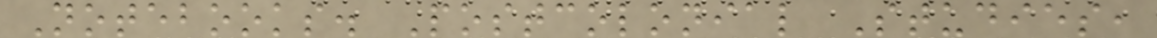Notebooks. Postcolonial Studies,
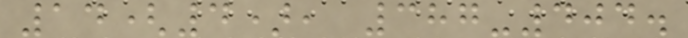14(4), 387-404.
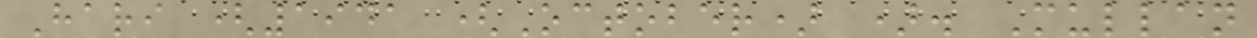Hari (1941 (October) ). Mullan
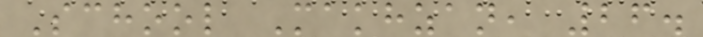School Makhzan, 26.
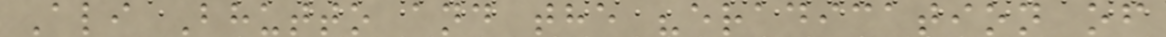Ali Bhutto and the "eradication of
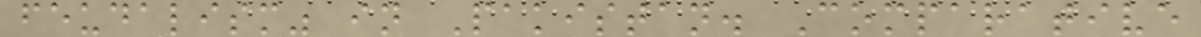feudalism" in Pakistan. Comparative
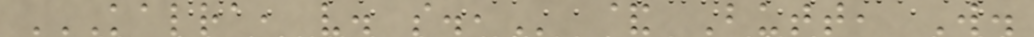KALRA, V. S., & Butt, W.
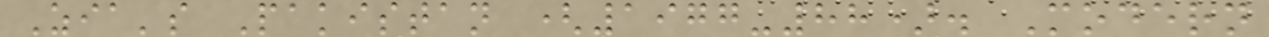Zia's Pakistan (1977-88). Modern
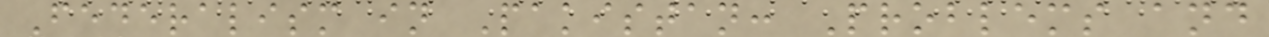Federalism in Pakistan: Problems and
